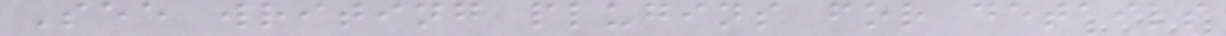See writing plugins for details
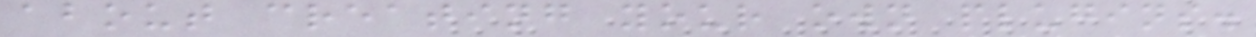about creating your own plugins.
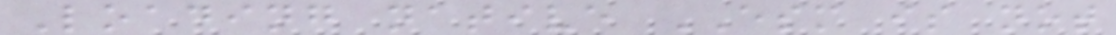Loading native ESM is not
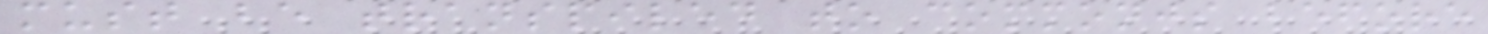must be transpiled to commonjs before
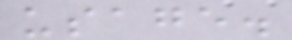usage.
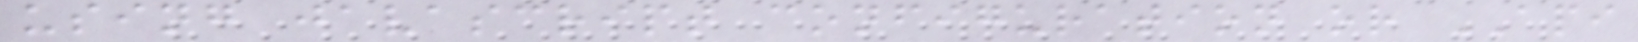using javascript configuration or API
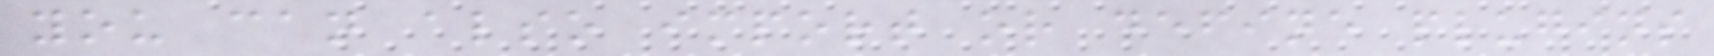you can also import or define plugins
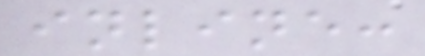inline:
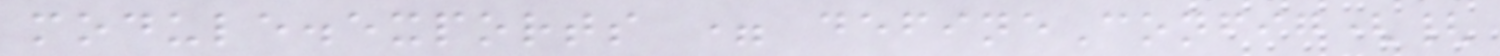module.exports = defineConfig({
